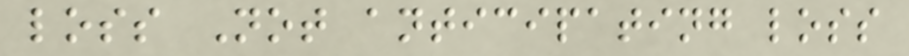loss Not anticipating loss
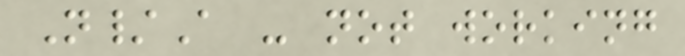N/A - not working
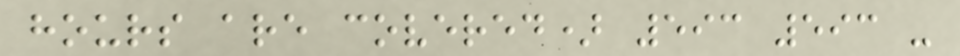hours are covered) 593 593 -
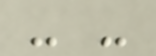- -
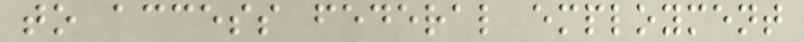to access federal employment
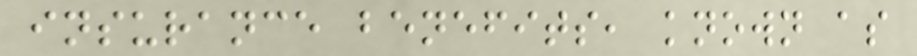insurance benefits, known as
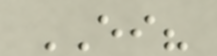EI?
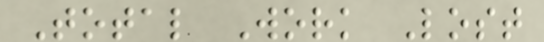Total Work Lost
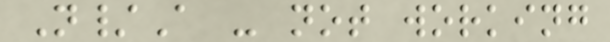N/A - not working
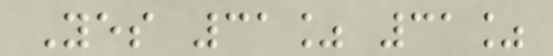Yes 31% 31%
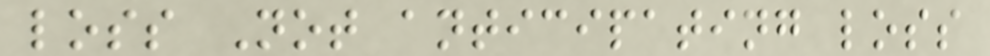loss Not anticipating loss
